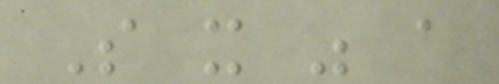So it was a
